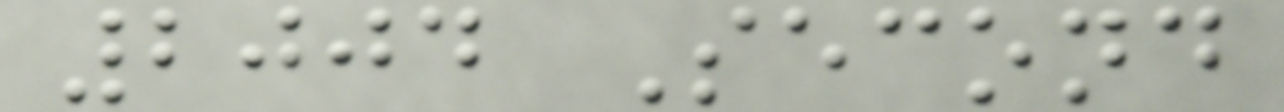2004 Second
